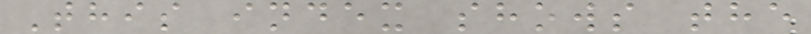This index shows the
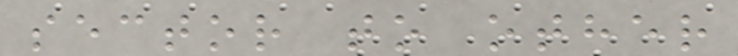sector to other
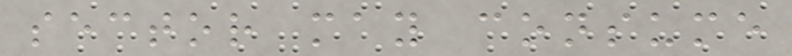sector may consume
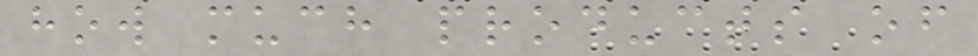how much products of
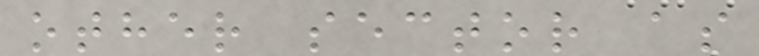other sector as
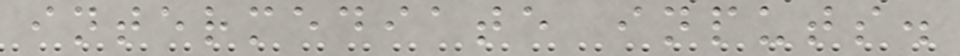intermediate inputs.
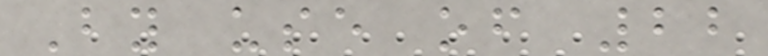By use of 22
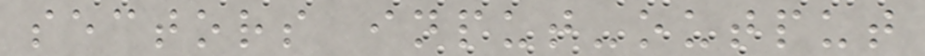sectors input-output
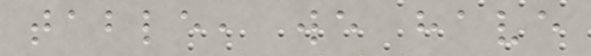table, we have
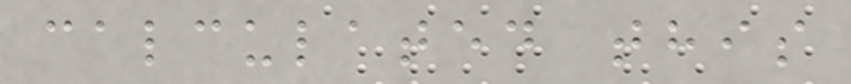calculated this
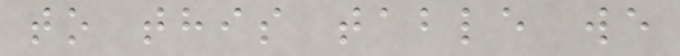to this table we
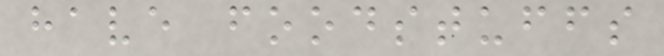have foodstuffs
